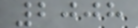2008
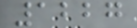1227
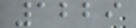1229
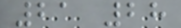21 28
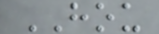HOU
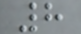8
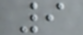9
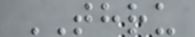THRU
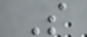S
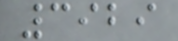3929
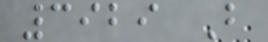3929 B
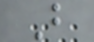B
